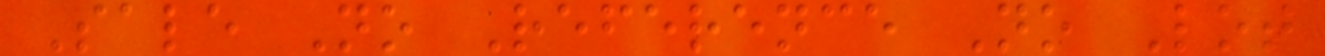Sale No Reference No Lot
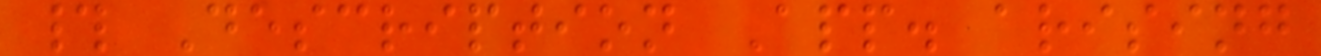# Description App. arising
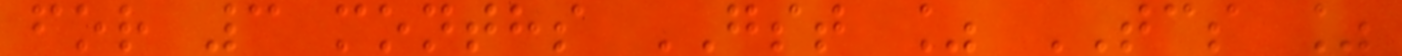for 3 months GST % TCS %
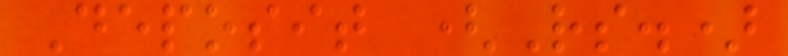Deposit (Rs.)
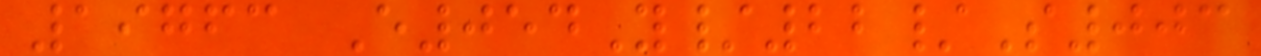19763 E054Y/22/S003
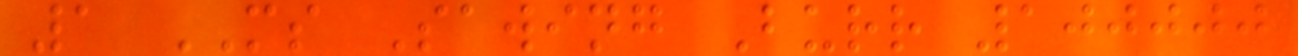1 MS Sawing Burr 100000
